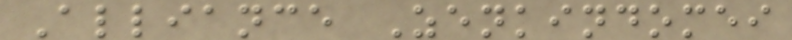Alliance Zenkindomei
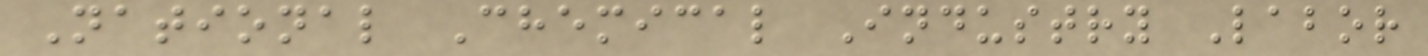National Chemical Industry Labor
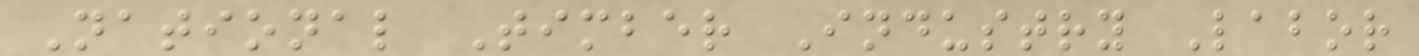National Timber Industry Labor
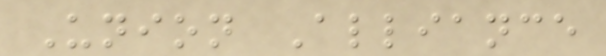Union Alliance
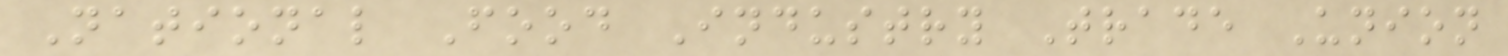National Food Industry Trade Union
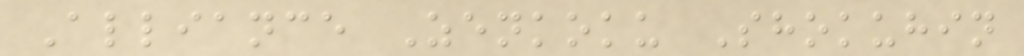Alliance Zenkoku Shokuhin
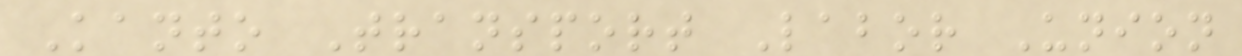Kanto Transport Labor Union
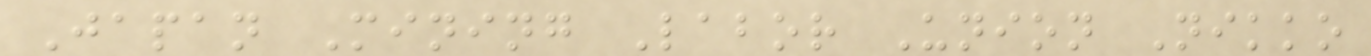Japan Mining Labor Union Nikko
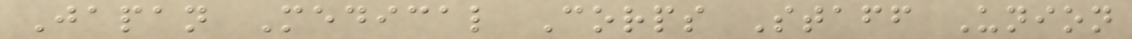Japan Medical Corps Staff Union
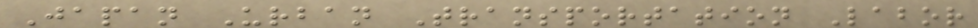Japan Urban Transportation Labor
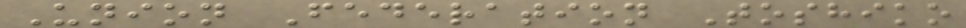Union Federation Toshiko
